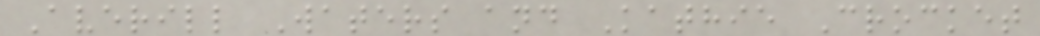Averill Waters and Kathie Crocket
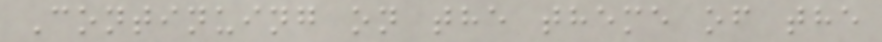Continuing on the theme of the
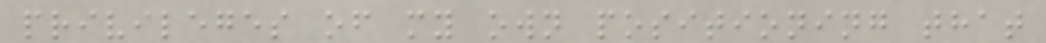privileges of my own positioning that
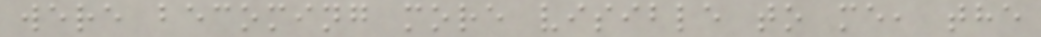were becoming more visible to me, the
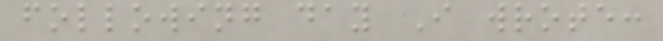following day I wrote:
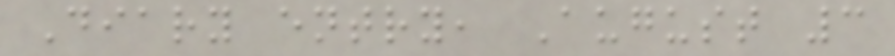Diary entry, August 3
